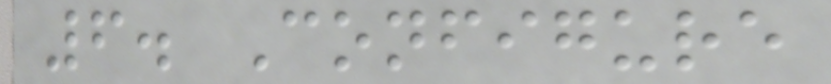6. Configure
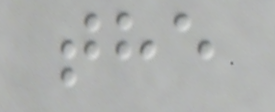the
